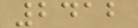2412
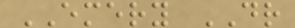EMERY DR
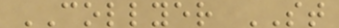COLLYER ST
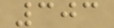303
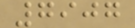7907
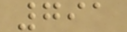791
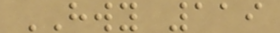HWY 119
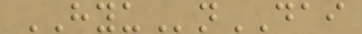HYUnDAI
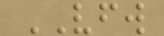VFW
